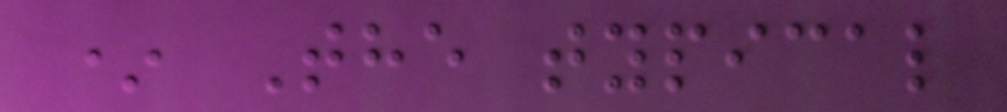* The typical
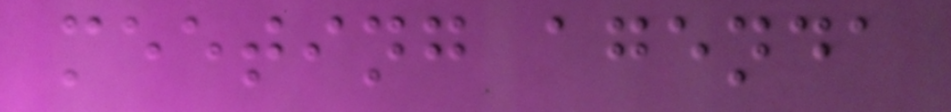meeting agenda
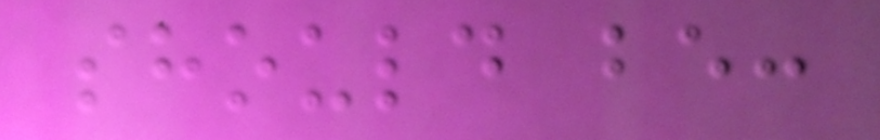should be:
